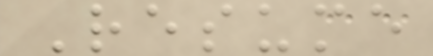Resume
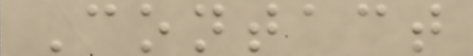Contact
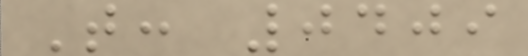T: 0409
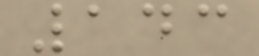143
